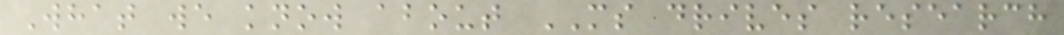What we know about MS drives research
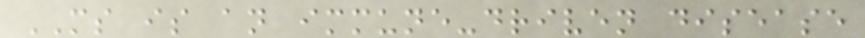MS is an immune-driven disease
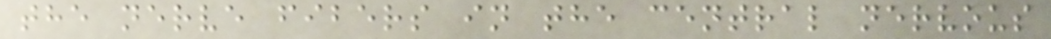the nerve fibers in the central nervous
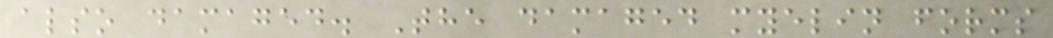also damaged. The damaged myelin forms
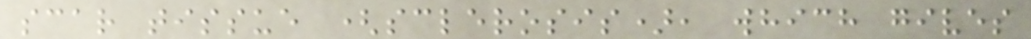scar tissue (sclerosis), which gives
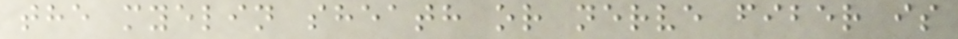the myelin sheath or nerve fiber is
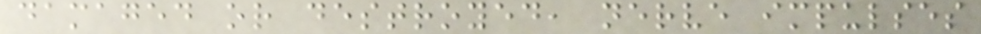damaged or destroyed, nerve impulses
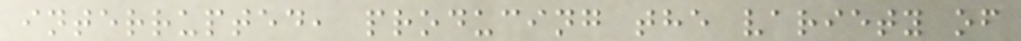interrupted, producing the variety of
